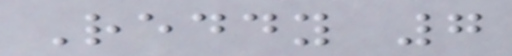Reddy 7
